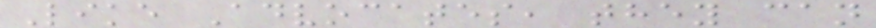Like Advocates, they can
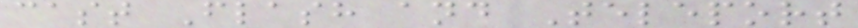cast Flash and Teleport
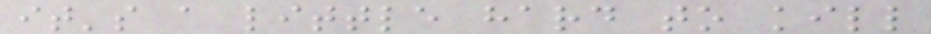it's a little hard to kill
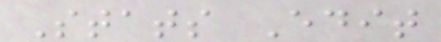Stats Edit
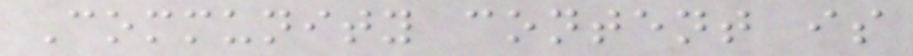Community content is
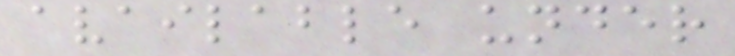available under
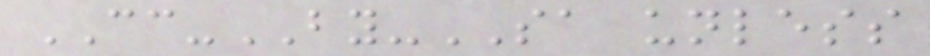CC-BY-SA unless
